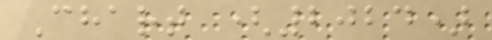Chart (2024)
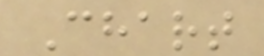Chart
